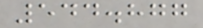544.877
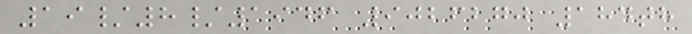19/8/1946 9026270 184th
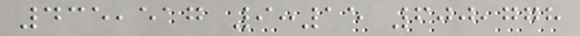435,517 9:15 600,778
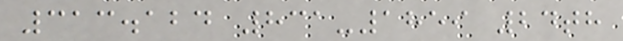313.124 831-1859 24th
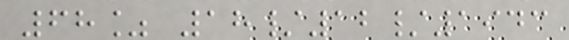68% 18/12/1943
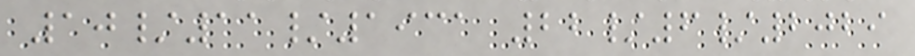10/11/1931 22/6/2029
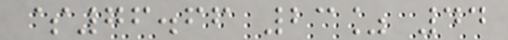$76.66 23% 44
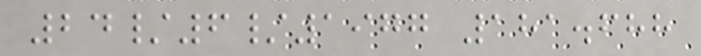24/6/1977 181.688
